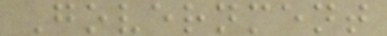Government
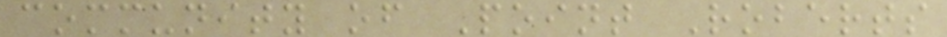community of Point Roberts
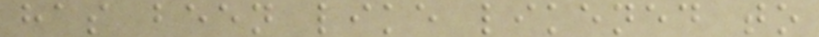has been like likened to
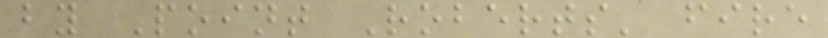by Point Roberts' fire
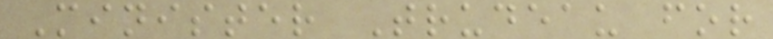Minister Trudeau for
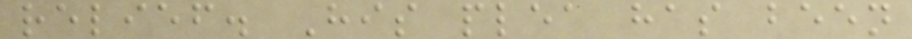relief. His plea has been
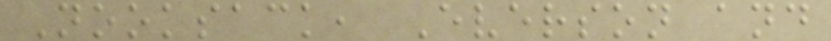Nooksack, Everson and
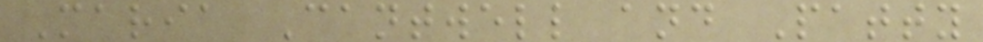Maria Cantwell and Patty
